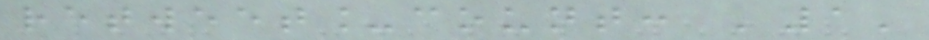retweet_count: '1'
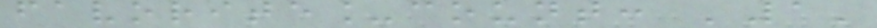favorite_count: '1'
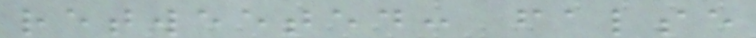retweeted: false
